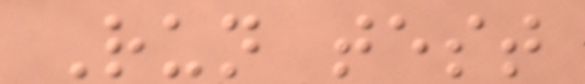Run test
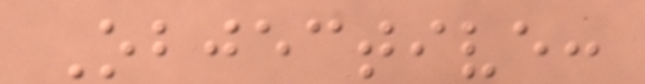Objective:
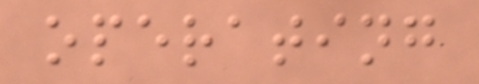operating
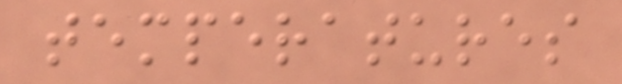temperatures
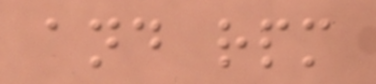and rpm
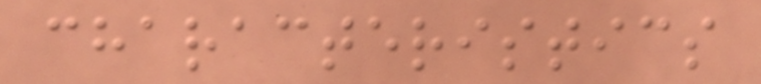characteristics
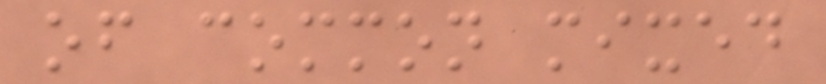of common mixed
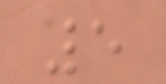5
